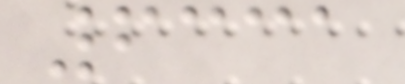6331
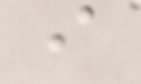i
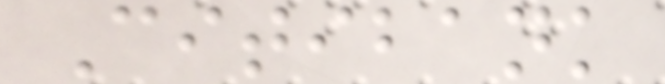Citibank
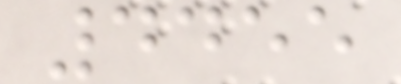4455
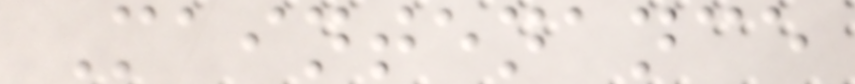Maintenance
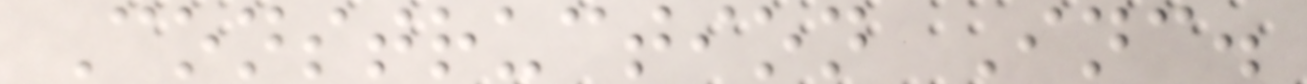Construction Inc.
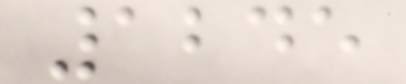1245
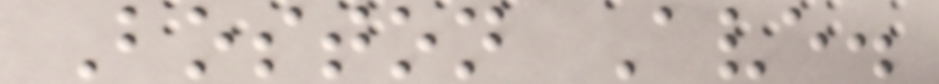Boston Ave.
